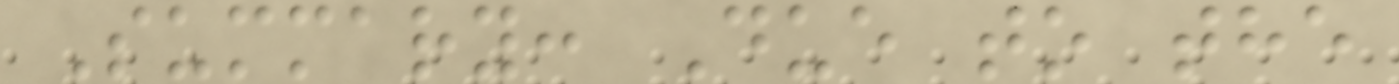Summary: Due to the
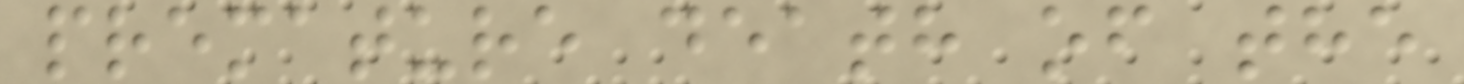premature death of the
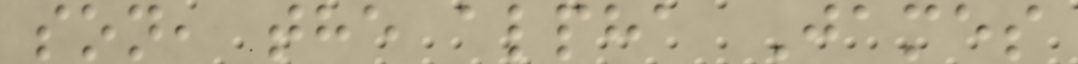son, the alpha James
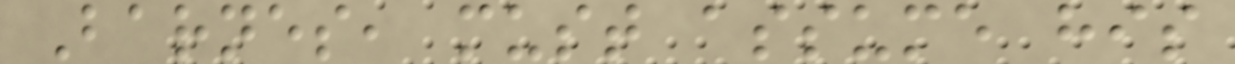Barnes, must assume his
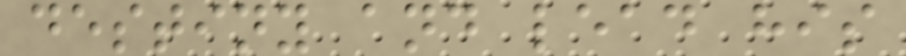destiny and lead his
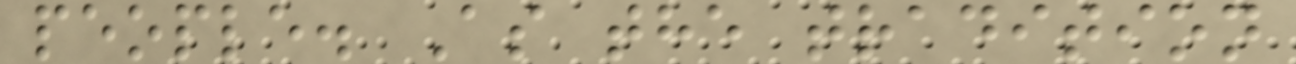people. As the tradition
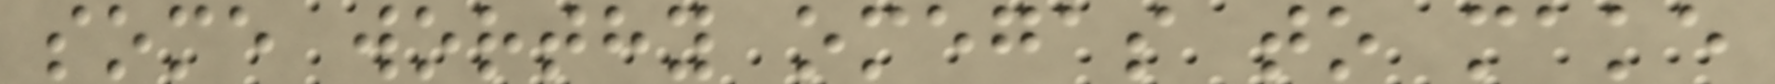some worthy omegas to make
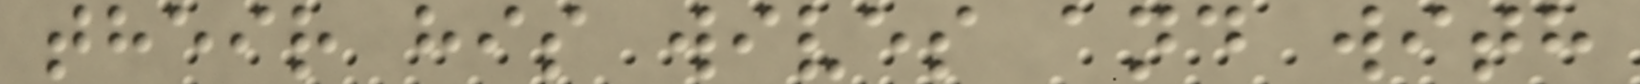their his wives and with
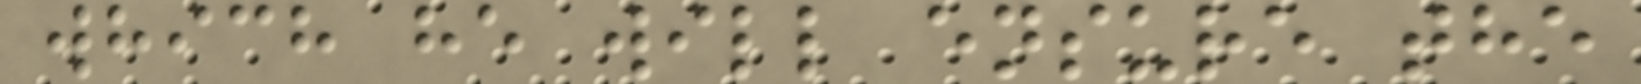which he will ensure the
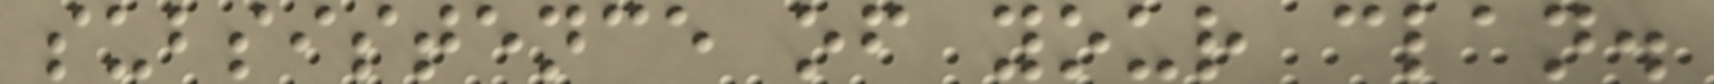subsistence of your clan.
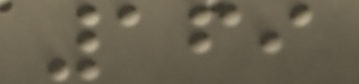169
